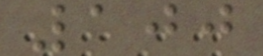100
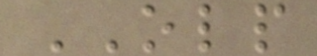OLP
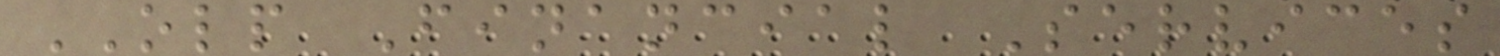OLP Financial Services
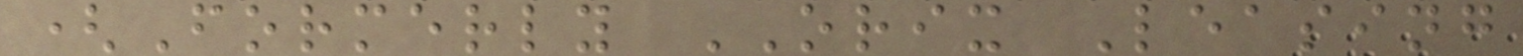(Formerly ORIX Leasing
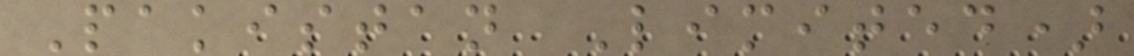Pakistan Limited)
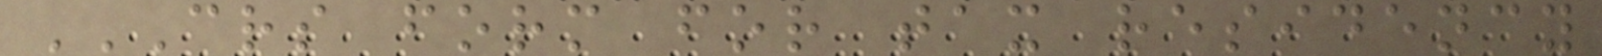CRS FORM FOR TAX RESIDENCY
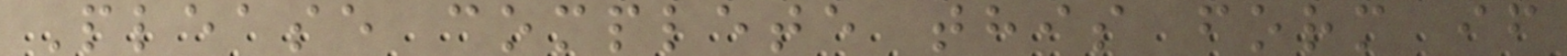Please complete this form if
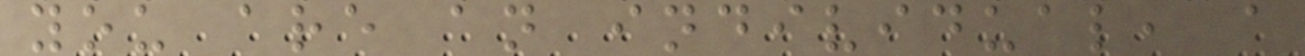you are an individual, a
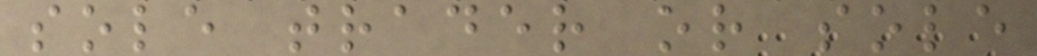sole trader or sole
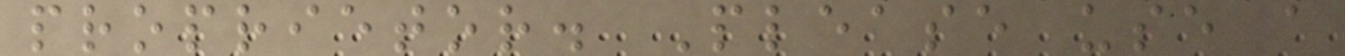proprietor. Please use a
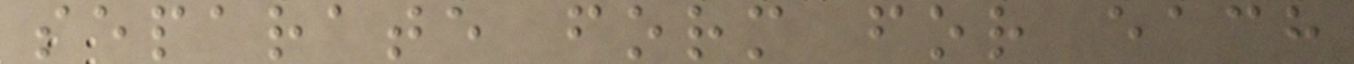separate form for each
